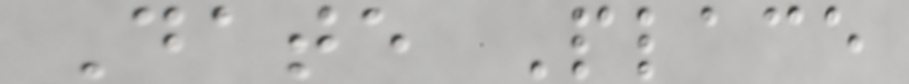Date Place
